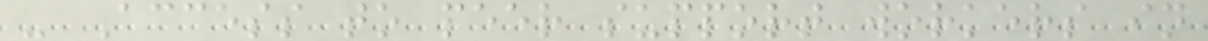- Access to peer support workers in
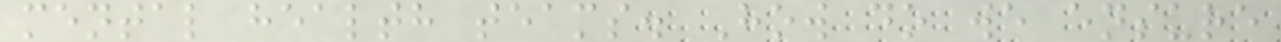mental health teams. How do we ensure
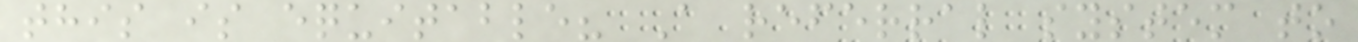this is equitable? A referral system to
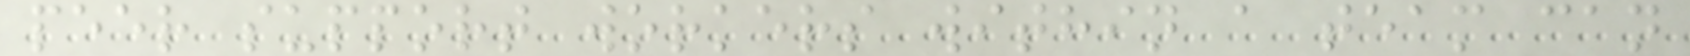peer support workers within a team can
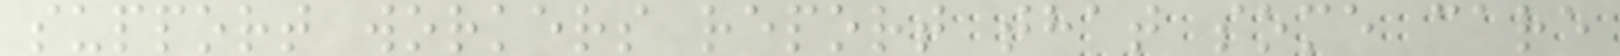support workers report that some care
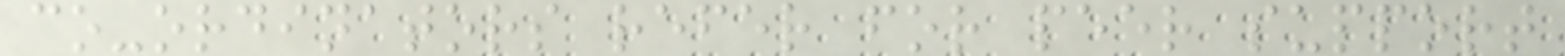co-ordinators refer for peer support
